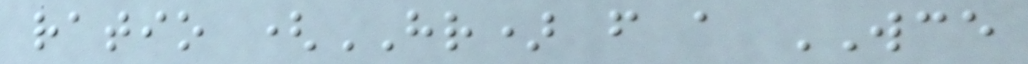ratio (HR) from a WCE
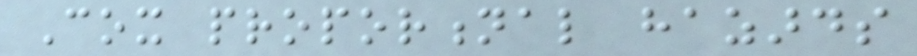Cox proportional hazards
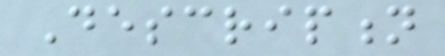Description
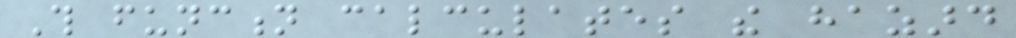This function calculates the hazard
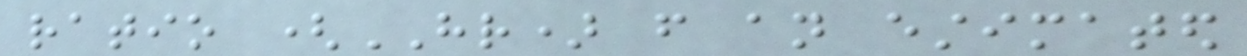ratio (HR) from an estimated
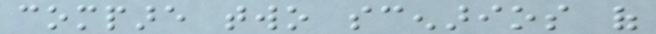compare two scenarios of
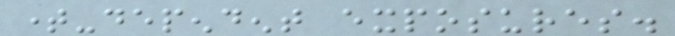time-dependent exposures.
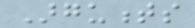Arguments
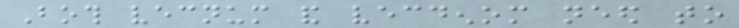Both vecnum and vecdenom need to
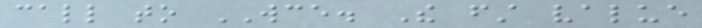call to WCE. The first value
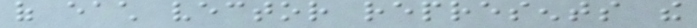of each vector represents the
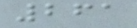261
